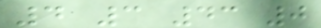4 3 43 0
